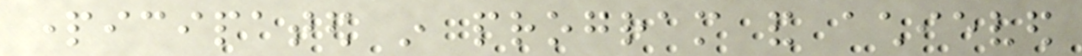participated in program and achieved
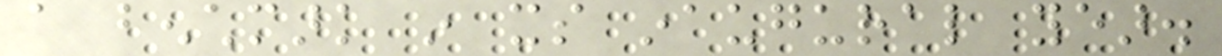a benchmark in its inaugural year.
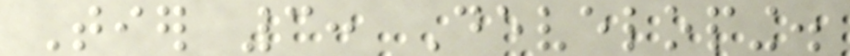Tier 3: Developing.
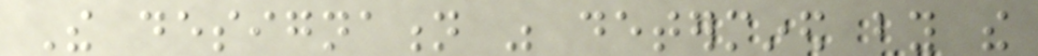The designation was determined by the
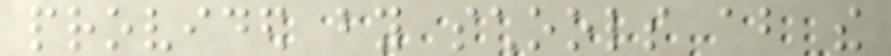provided by schools about the
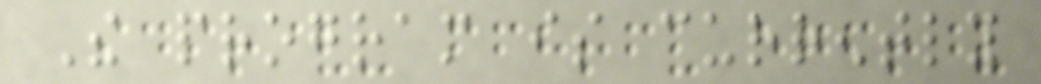The program is currently
